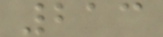213
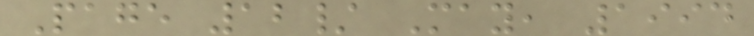Page 12/ May, 1994
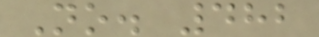No. 482
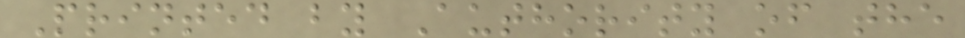Printed by Authority of the
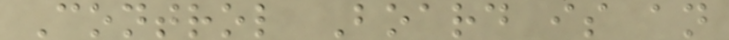Control Board is an
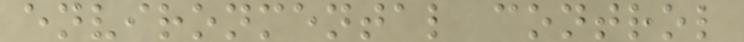environmental control
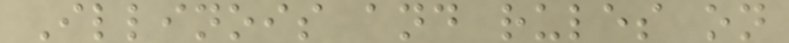Illinois and rules on
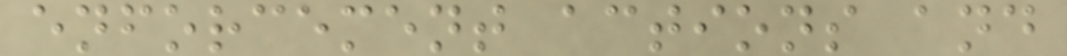enforcement actions and
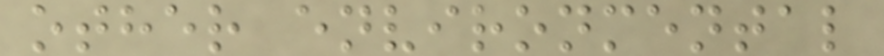other environmental
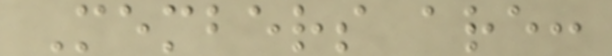Members are:
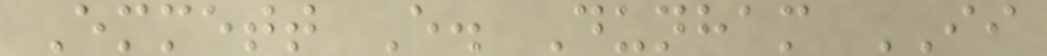Emmett E. Dunham II
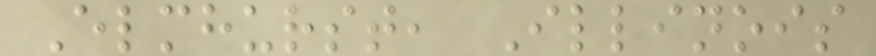Elmhurst, Illinois
